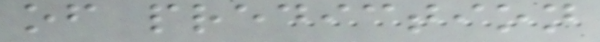of prediction
